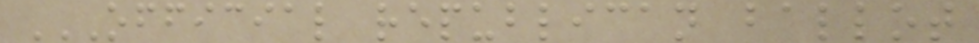OFFICIAL REPUBLICAN BALLOT
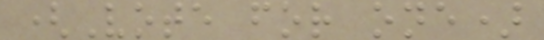(Vote for one)
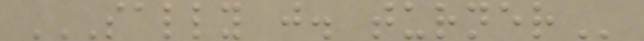SALLY J. TURNER
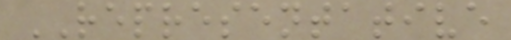REPRESENTATIVE
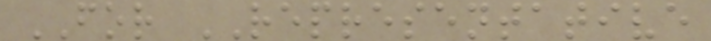FOR REPRESENTATIVE
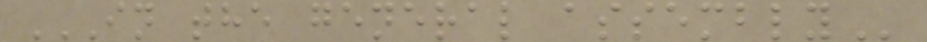IN THE GENERAL ASSEMBLY
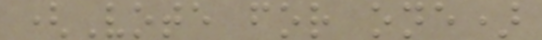(Vote for one)
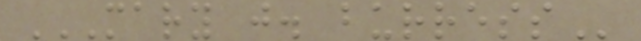MARY J. BURRESS
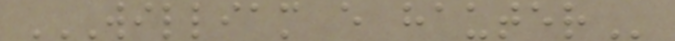WILLIAM E HAUTER
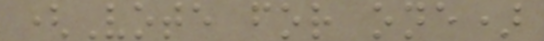(Vote for one)
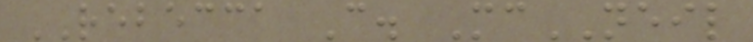REBECCA C. McNEIL
